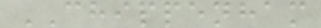CHIPPENHAM
